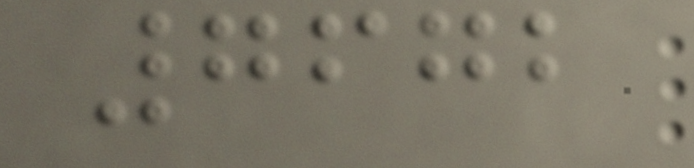7672
